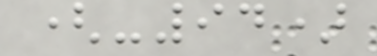(-94)
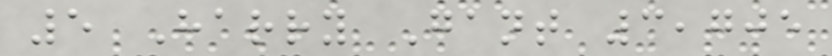5 Harry Gant 3,705
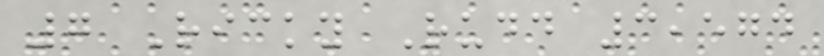7 Ricky Rudd 3,574
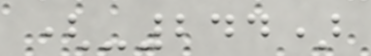(-244)
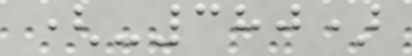(-380)
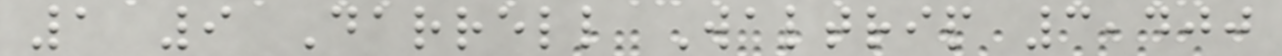1 9 Darrell Waltrip 3,400
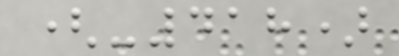(-418)
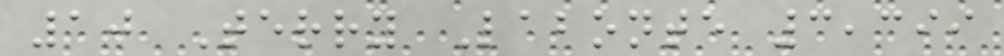10 Terry Labonte 3,399
